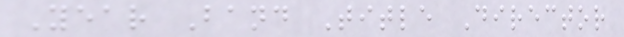Year Band Title Director
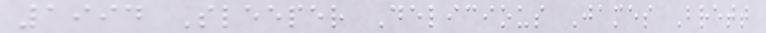1994 Sleeper Delicious James Brett
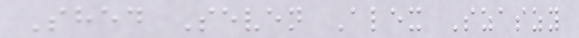Shed Seven Alex Szaszy
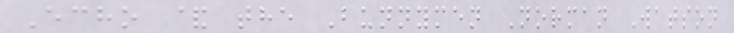Echo & the Bunnymen Norman Watson
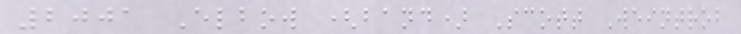2001 Elbow (band) Scott Weintrob
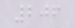206
